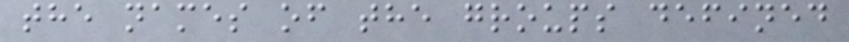the names of the groups defined
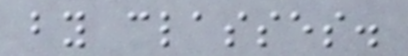by classes.
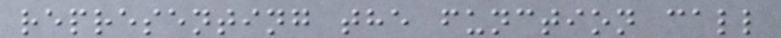representing the function call
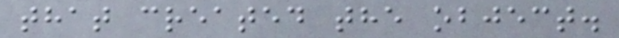that created the object.
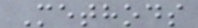Methods
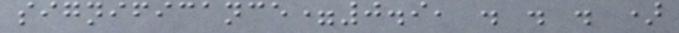significance=0.9, . . . )
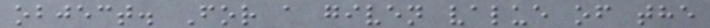object. For a given value of the
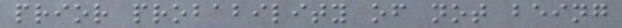prior probability of not being
